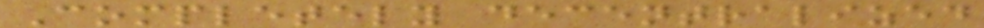Completely decentralized
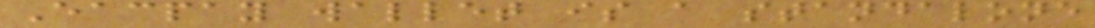Eacpay wallet is a standalone
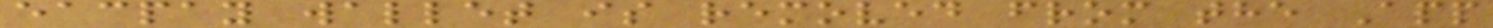eacpay wallet is removed from the App
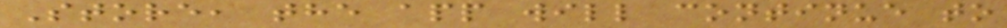Store, the app will continue to
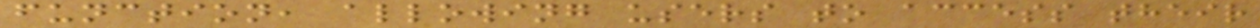function, allowing users to access their
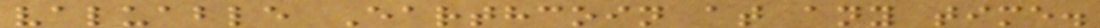valuable Earthcoin at any time.
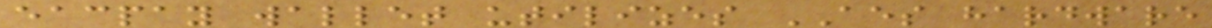eacpay wallet utilizes AES hardware
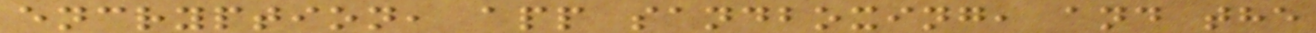encryption, app sandboxing, and the
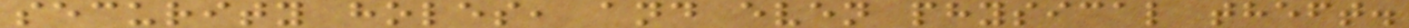security holes, and even physical theft.
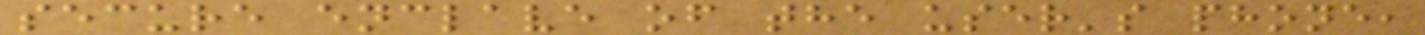secure enclave of the user's phone,
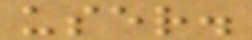user.
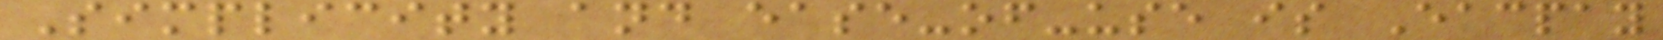Simplicity and ease-of-use is Eacpay
